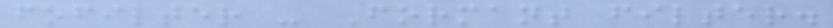fofilter - Formant filter.
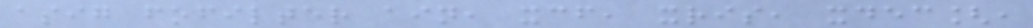asig fofilter ain, xcf, xris, xdec[,
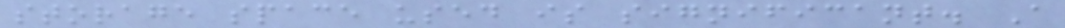storage space used is significant. A
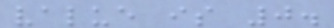value is 0.
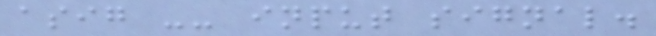asig -- input signal.
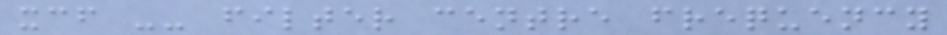xcf -- filter centre frequency
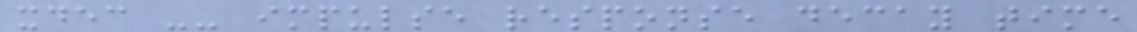xdec -- impulse response decay time
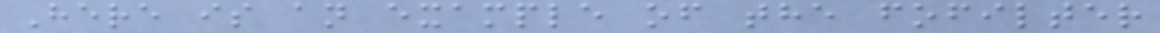Here is an example of the fofilter
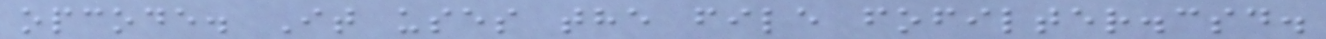opcode. It uses the file fofilter.csd.
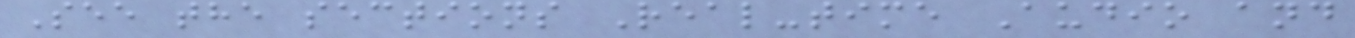See the sections Real-time Audio and
